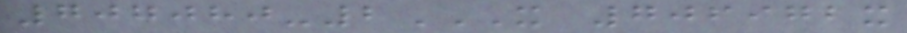707080-2X 706972X
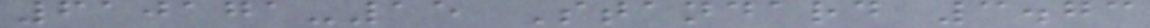610171-15 Standard 3.73
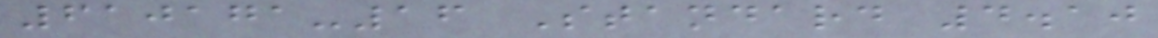610171-16 Standard 4.10
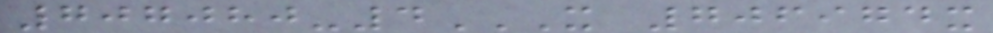707080-4X 706974X
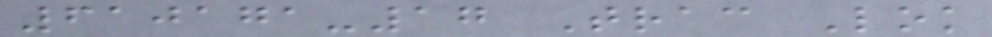610171-17 Trac Lok
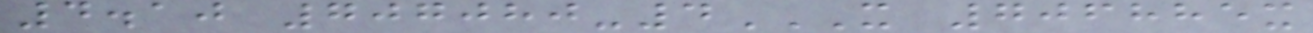4.10 707080-4X 706885X
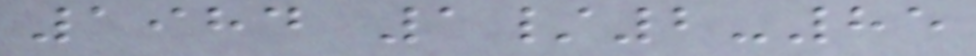1984 1/2-85
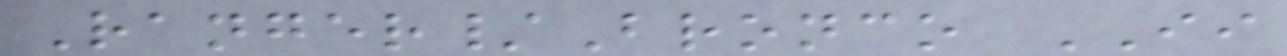Ranger/Bronco II
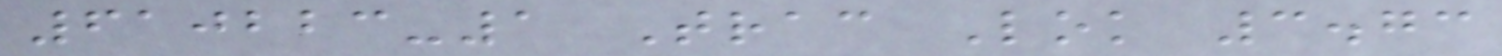610223-1 Trac Lok 3.73
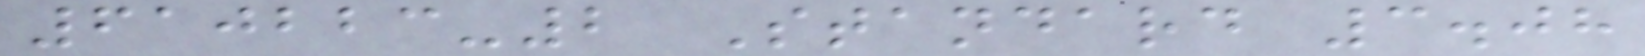610223-2 Standard 3.08
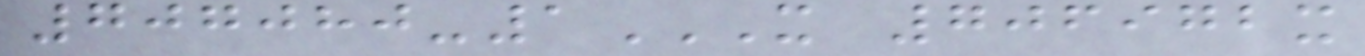707080-1X 706972X
